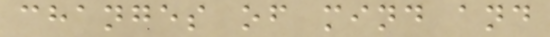changes of mind and
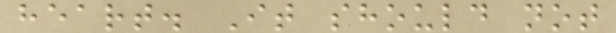heart. It should not
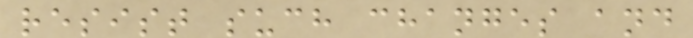resist such changes and
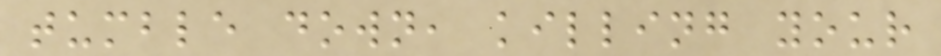tumble down, killing your
